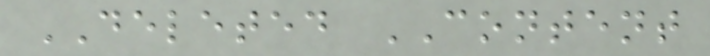DELETED CONTENT
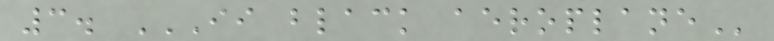3. II BLACK AEROPLANE
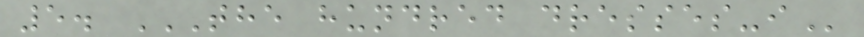5. THE HUNDRED DRESSES-I
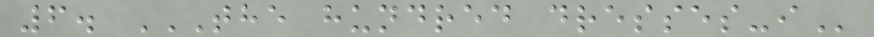6. THE HUNDRED DRESSES-I
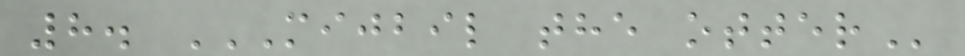8. MIJBIL THE OTTER
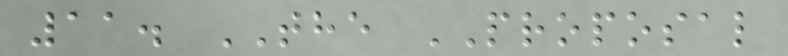11. THE PROPOSAL
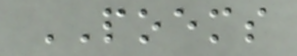POEMS
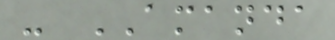- AMANDA
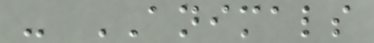- ANIMALS
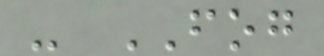- FOG
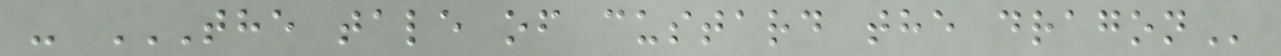- THE TALE OF CUSTARD THE DRAGON
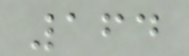164
